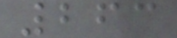263
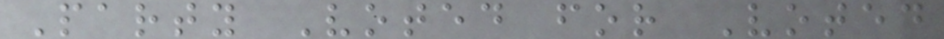Party Voted for Voted
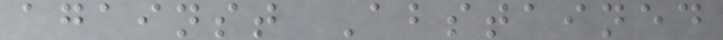against Abstained
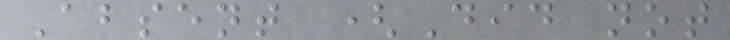Absent (Did not
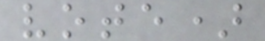vote)
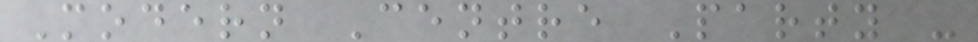Modern Centre Party -
